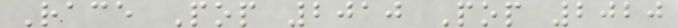Race Pop 2010 Pop 2020
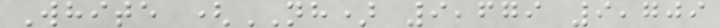White (NH) 9,679 9,709
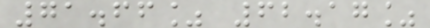71.66% 62.17%
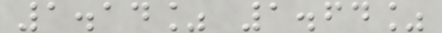1.14% 1.64%
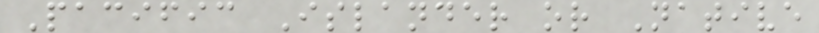Pacific Islander or Native
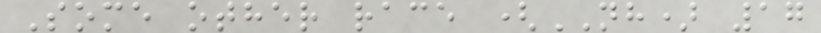Some other race (NH) 17
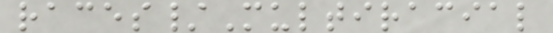races/Multiracial
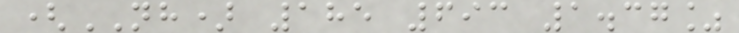(NH) 185 693 1.37%
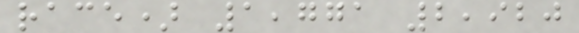race) 1,771 2,920
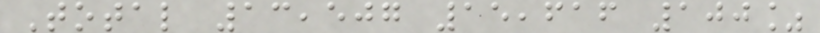Total 13,507 15,616 100%
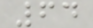64
